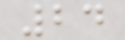24
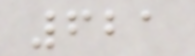621
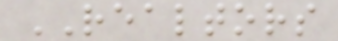REALTORS
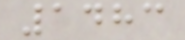1483
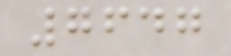7647
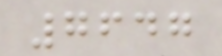7647
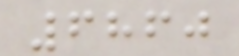6860
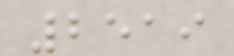2519
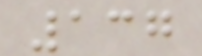137
